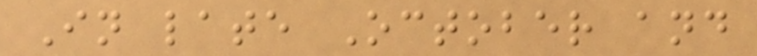In late October and
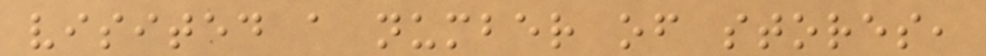visited a number of stores,
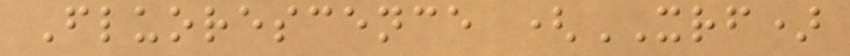Fluorescence (XRF)
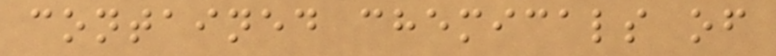contained chemicals of
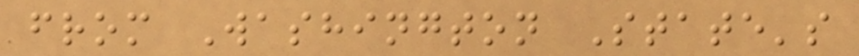from Washington State's
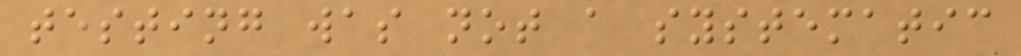testing was not a systematic
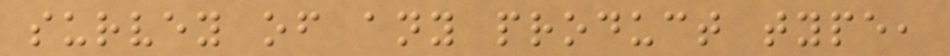survey of any product type,
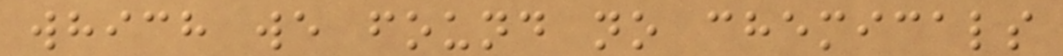which we found no chemicals
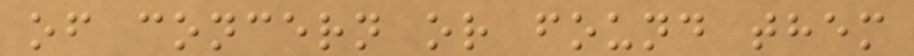of concern or found them
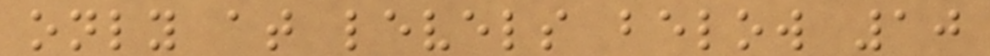only at levels below 10
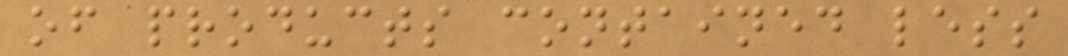of products contained less
